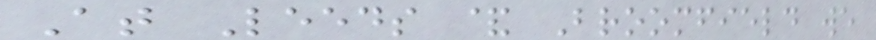At Leeds & Broomfield we
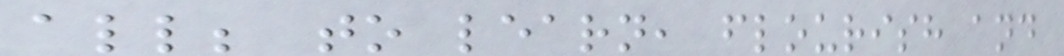all; to learn, flourish and
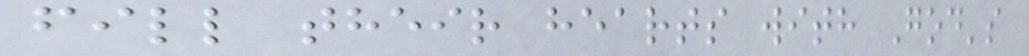fill their hearts with God's
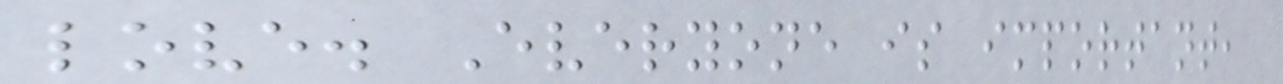love. Everyone is important,
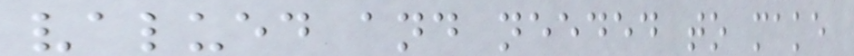valued and needed to make
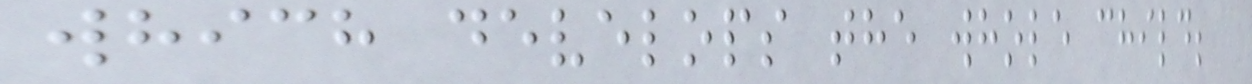which develops the whole child;
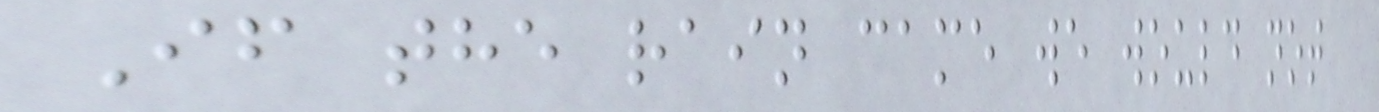If the rain came we would not
